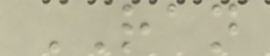RAN
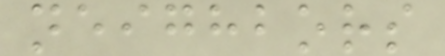neighbors
